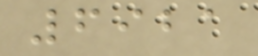6921
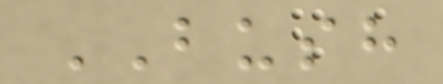BUSH
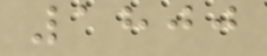1800
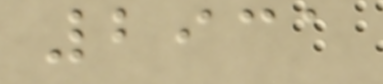2931
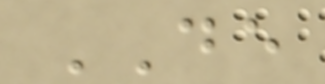DE
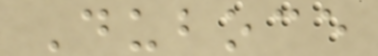Duboce
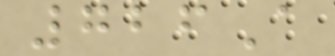726A
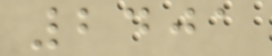2401
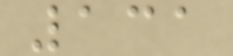131
